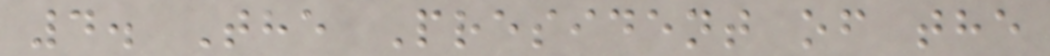4. The President of the
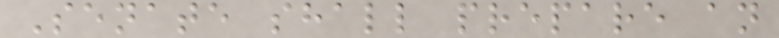Senate shall prepare an
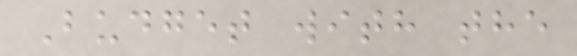Budget with the
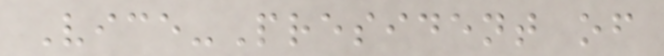Vice-President of
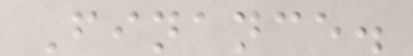Finance.
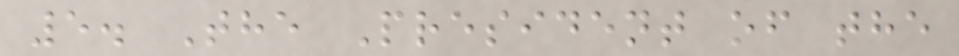5. The President of the
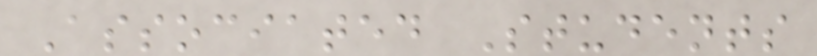Associated Students
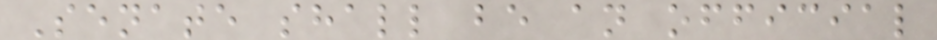Senate shall be an official
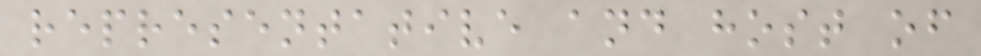representative and host of
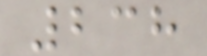238
